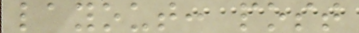layout: post
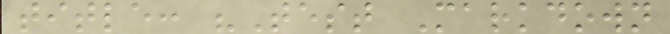title: "Test Markdown
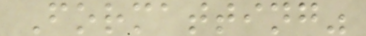Formatting"
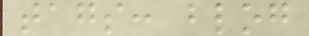tags: blog
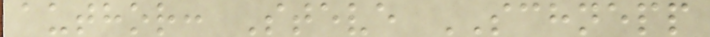author: Steve SCHNEPP
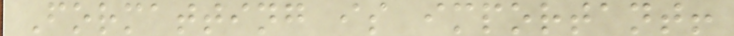Formatting is important!
